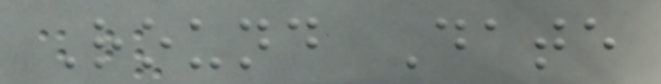Round Date
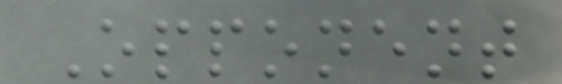Opponent
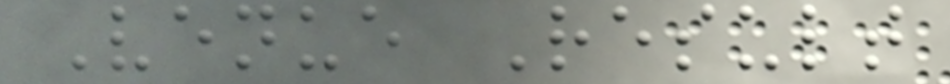Venue Result
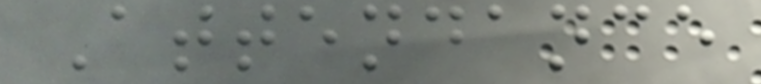Attendance
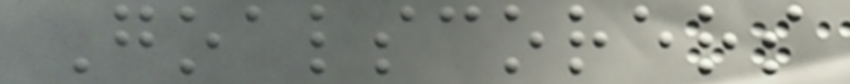Goalscorers
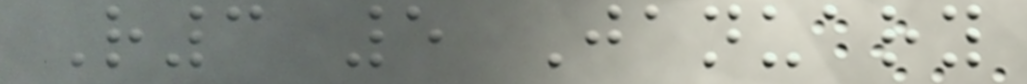R3 5 January
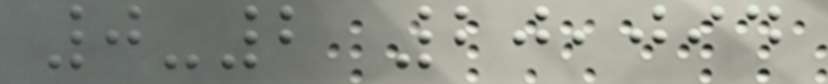0-2 20,094
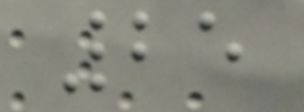25
